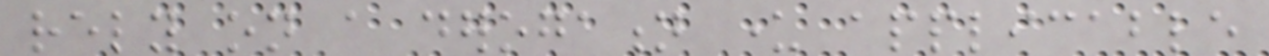rely on a derogation under applicable
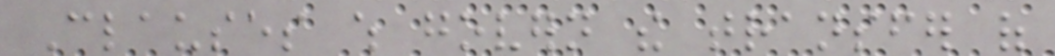Clauses which govern the transfer of
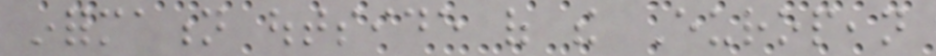information outside of the European
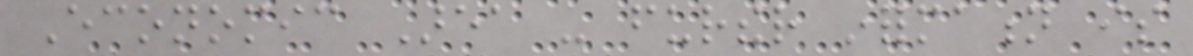Economic Area - further information is
